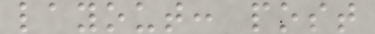layout: post
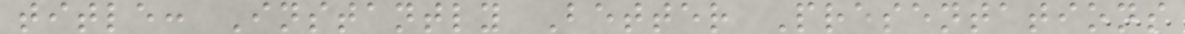title: Instantly Better Presentations
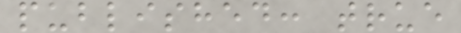published: true
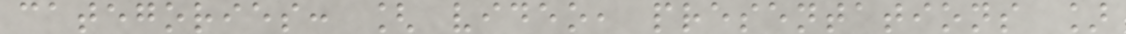categories: [ video, presentations ]
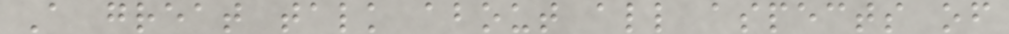A great talk about all aspects of
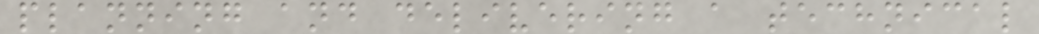planning and delivering a technical
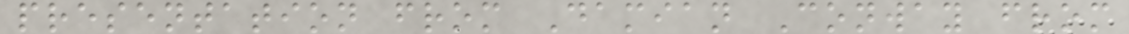presentation from Damian Conway from
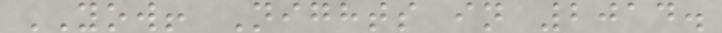YOW! Nights in 2014.
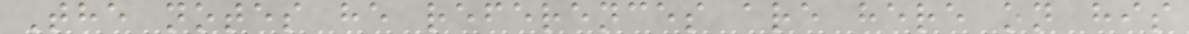The notes he references are here on his
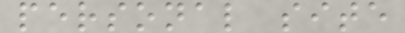personal site
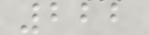222
